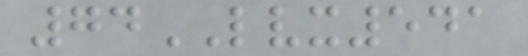74LVX541
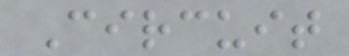Circuit
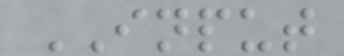INPUT
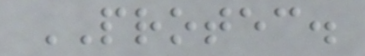PROTEC.
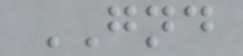GND
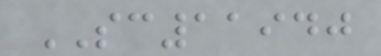SC11940
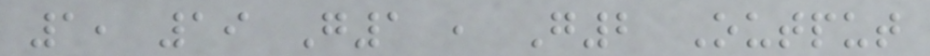1, 19 G1 , G2 Output
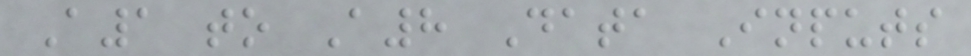A1 to A8 Data Inputs
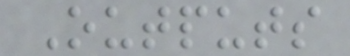Outputs
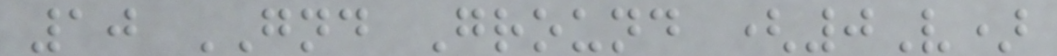10 GND Ground (0V)
